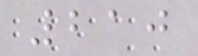210
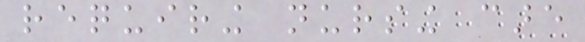requiring nursing care
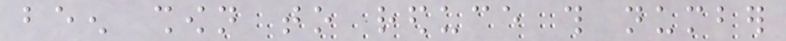been shown to reduce this number
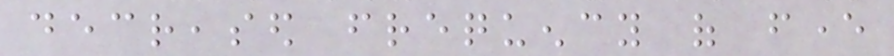decreased frequency of fever
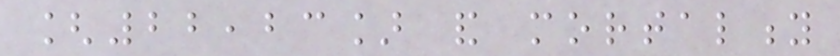[22,23] and mortality
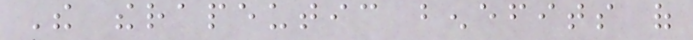The therapeutic benefits of
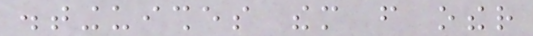distinguishes them from other
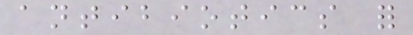antibiotics for
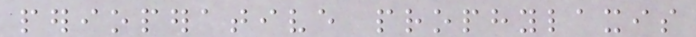perioperative prophylaxis
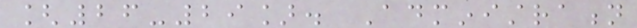[26-29]. Administration
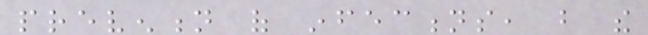prevention of infections, but the
